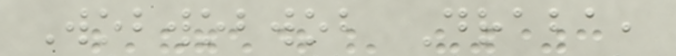Wobwobwob Draba,
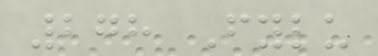278 Fylu
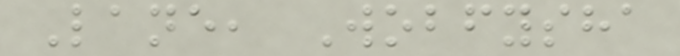Lane, Wobfysha
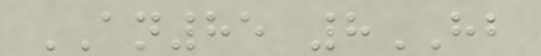AN85 8HB
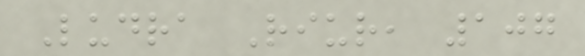Ludra Riur, 107
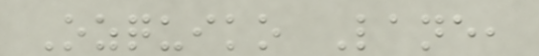Ozquiko Lane,
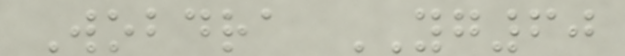Wobdra YG60
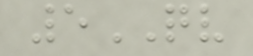5QV
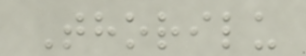Thorilu
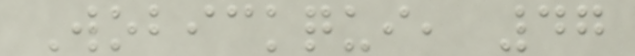Wobickqui, 47
